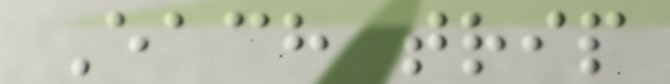Each trip
